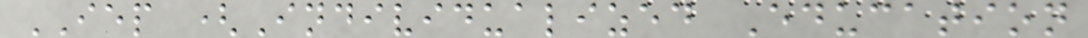IEP (Individualized Education
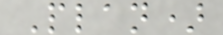Plan)
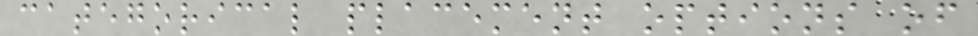categorical placement options of
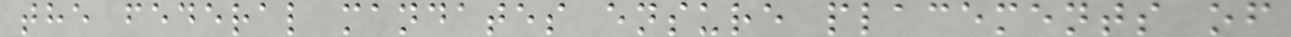the federal mandates ensure placements of
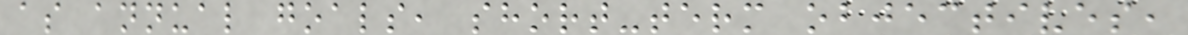as annual goals, short-term objectives,
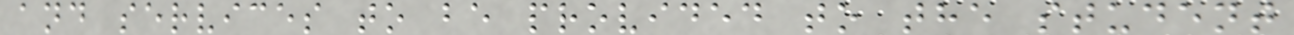and services to be provided to the student
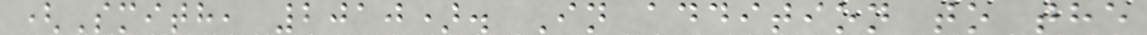(Smith, 2010). In addition to the
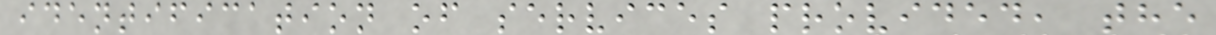identification of services provided, the
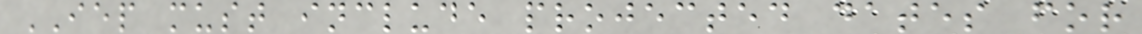IEP must include projected dates for
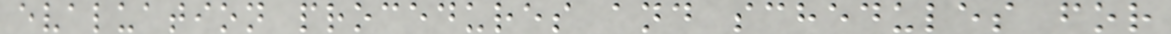evaluation procedures and schedules for
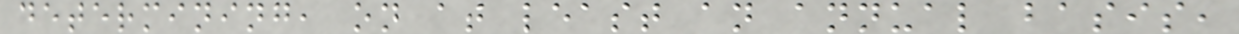determining, on at least an annual basis,
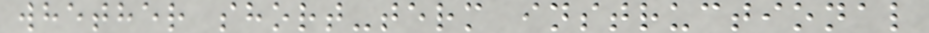whether short-term instructional
